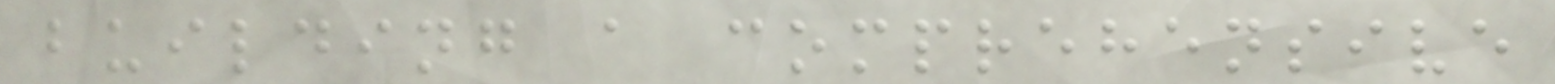building a comprehensive
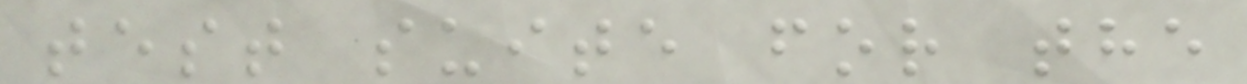test suite for the
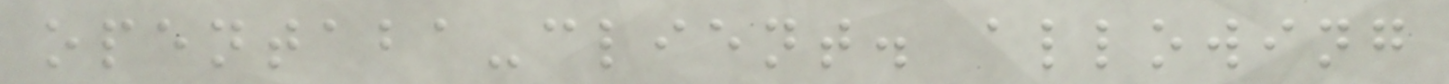opentaba-client. allowing
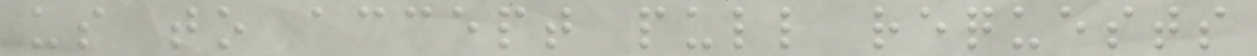us to accept pull requests
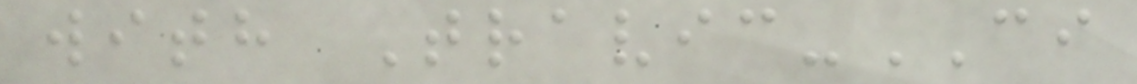with Travic-CI
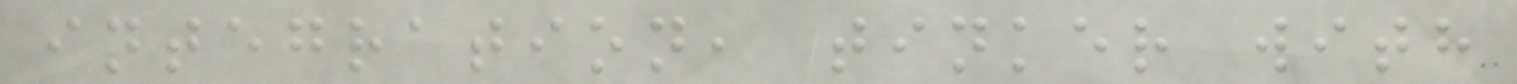integration, tinker with
